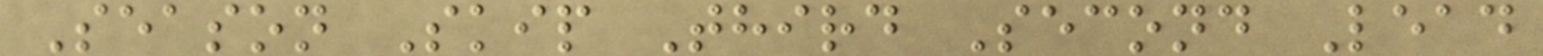Season Skip Third Second Lead
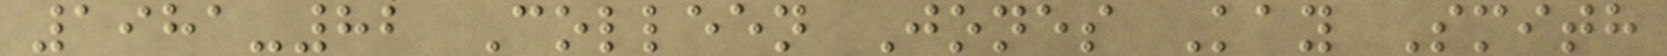1981-82 Colleen Jones Kay Smith
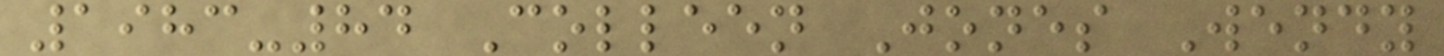1983-84 Colleen Jones Wendy
